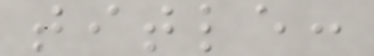title:
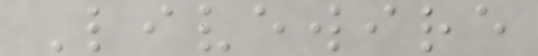Livewire
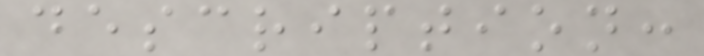description:
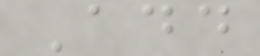Add
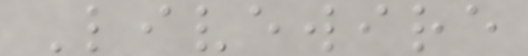Livewire
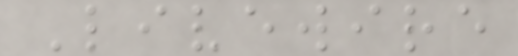Livewire
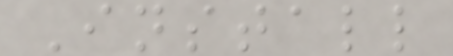Install
